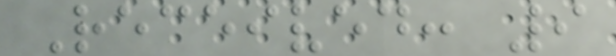Received: 9
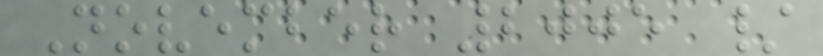November 2005 /
